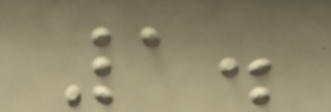1.
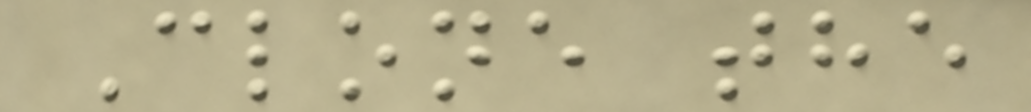Clone the
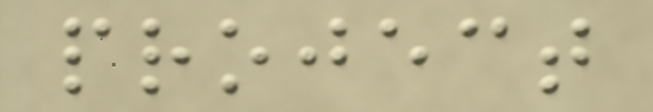project
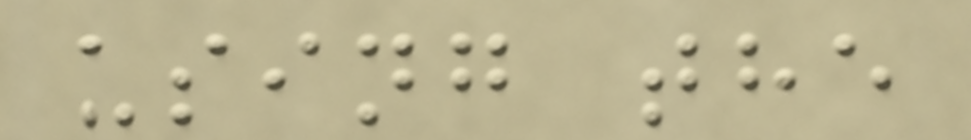using the
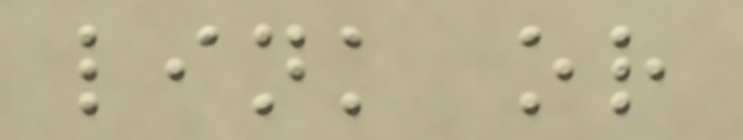link or
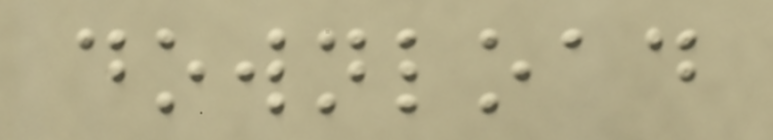download
